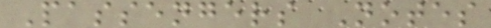Passengers Notes
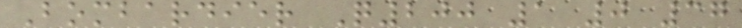Bombardier Q200 1 0 37
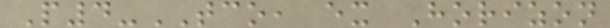P4-TCO, ex Horizon
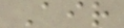Air
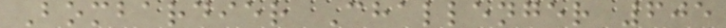Bombardier Challenger 605
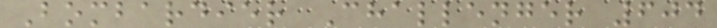Bombardier Challenger 604
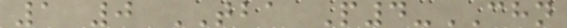1 0 TBA P4-CHN
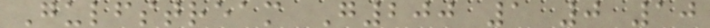Gulfstream G200 1 0 10
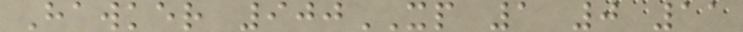Hawker 900XP 1 0 11
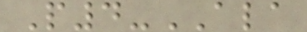P4-ALA
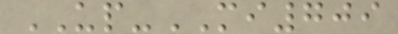UP-MI709
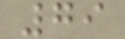79
